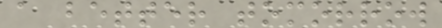a better tomorrow
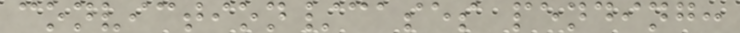conviction/cases pending:
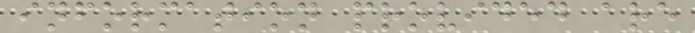information provided are
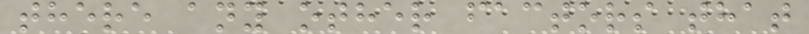there any other factors that
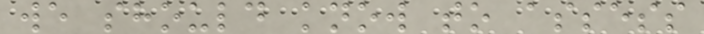we should know to assess
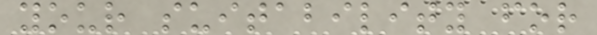your suitability for
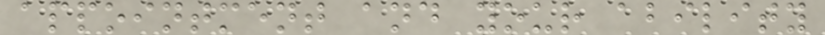appointment and your ability
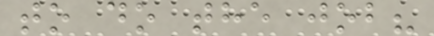to do the job?
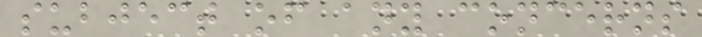subject of any concerns
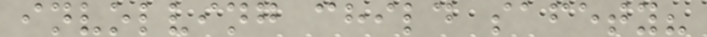involving child safety?
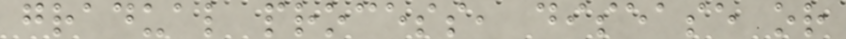gradual process, disease or
